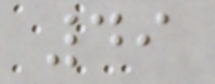49
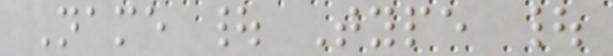Name | Type |
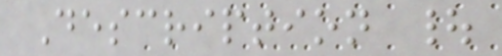Description |
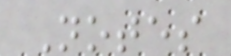Notes
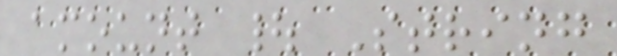amount | String
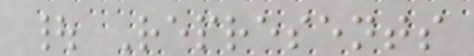| Represents
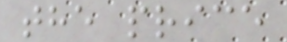the price
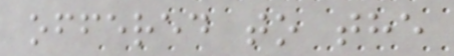offered to the
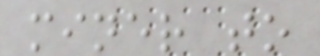miner to
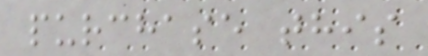purchase this
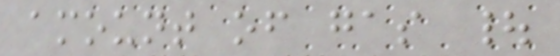amount of gas |
